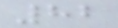82
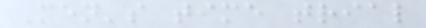Men's time trial
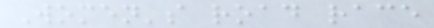Women's road race
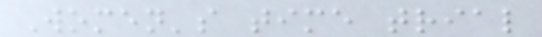Women's time trial
